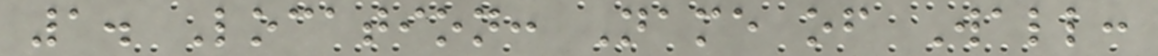1. Location: Name of Wall:
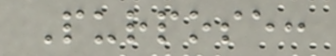Purpose:
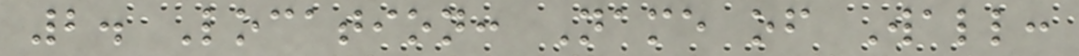2. Location: Name of Wall:
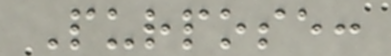Purpose:
